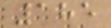185
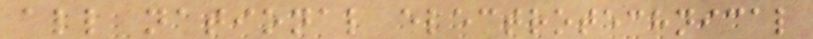all national electrotechnical
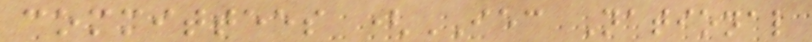committees (IEC National
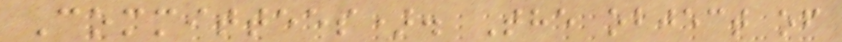Committees). The object of
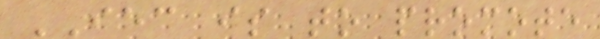IEC is to promote
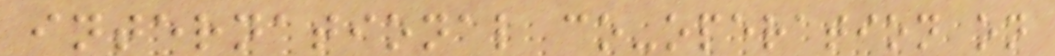international co-operation on
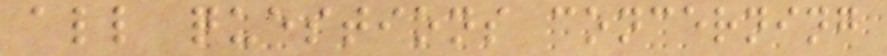all questions concerning
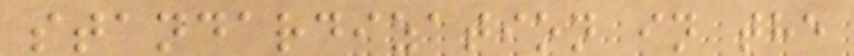standardization in the
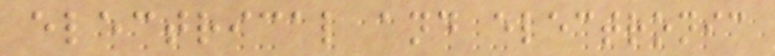electrical and electronic
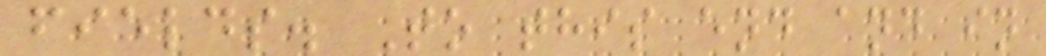fields. To this end and in
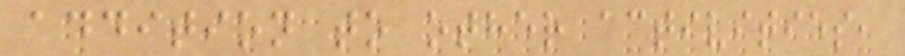addition to other activities,
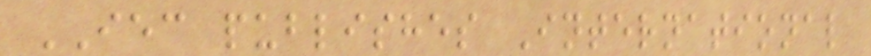IEC publishes International
